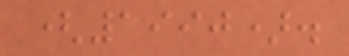(1990).
